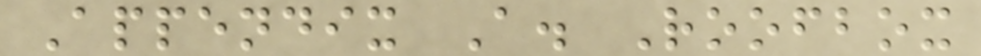Appendix A. Roofbox
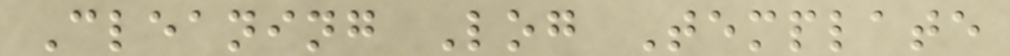Cleaning Log Template
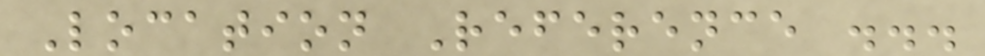Location Reference ...
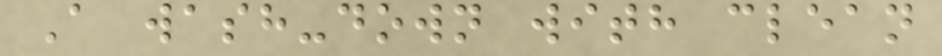A wash-down with clean
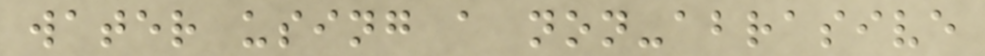water using a non-abrasive
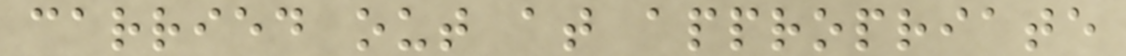carried out at appropriate
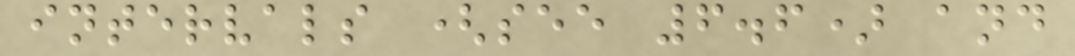intervals (see 6.6) and
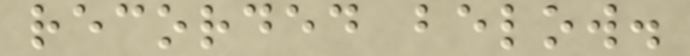recorded below.
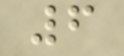6
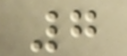7
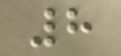8
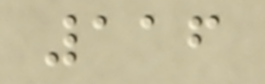116
